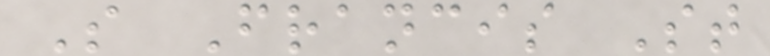S Francis St
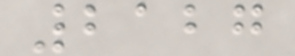2127
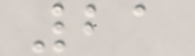21
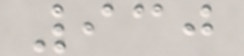930
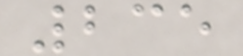235
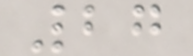27
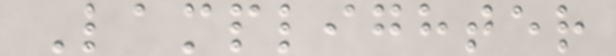Lamplighter
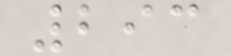293
